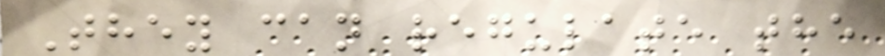They can regulate the
